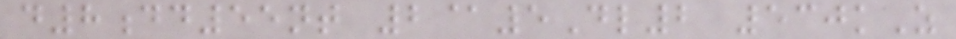d8dd55nt 2@5Dl2 530kZ
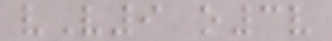vV9 o3v
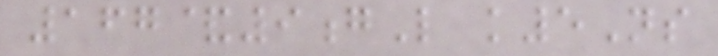167&9gL k5Ns
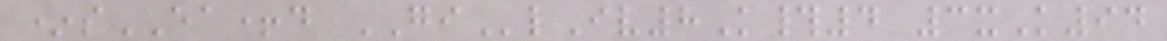*sEA+d GIlIv8K#4 3xK94
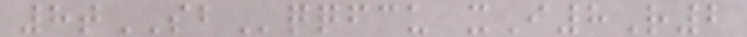8tSBqqfcu xI8R2
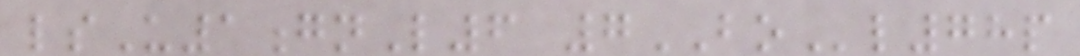lsU1gnL6 7BOl78p
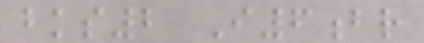bks2 I6br
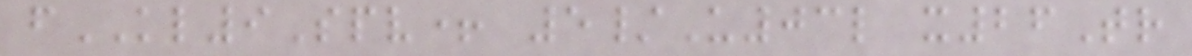fKL9Spv+ 5/U03l x26Tr
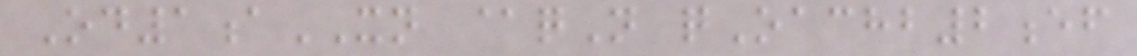Od1aXN @qN qOachb2ef
